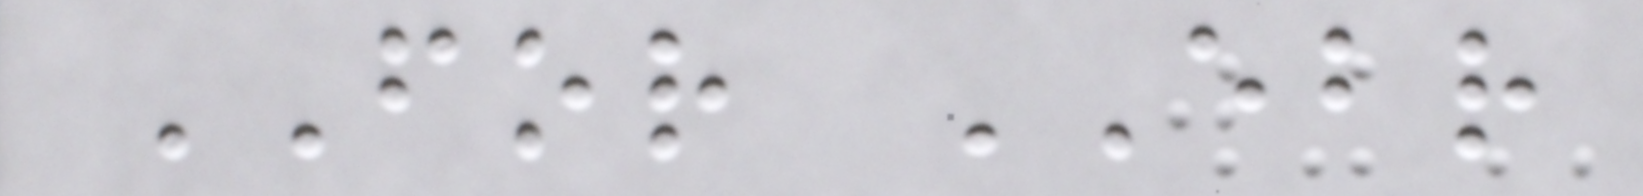FOR EBR
